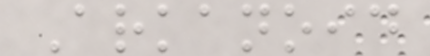Arkanoid
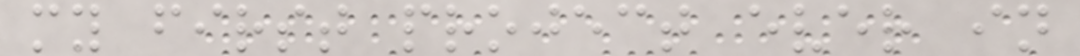my first project ever in
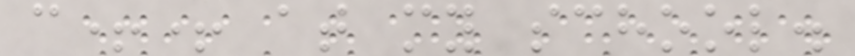c++ at my school.
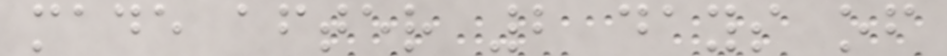made after 2 days of
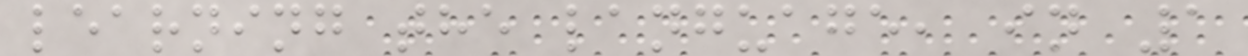learning the language, in 1
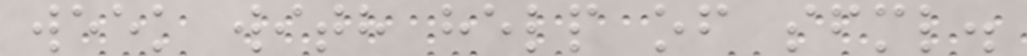week with help of sfml.
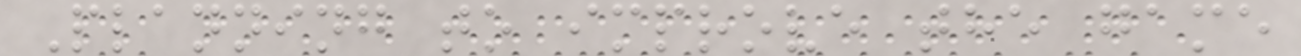Planning to improve the game
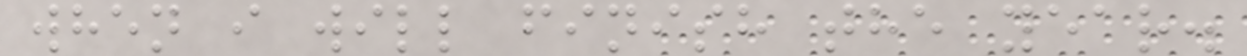when i will finish the year.
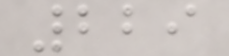229
